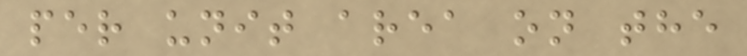per unit area on the
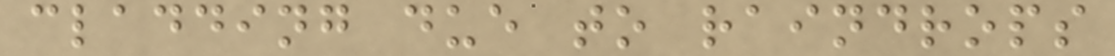cladding due to raindrops
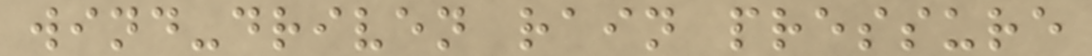wind-driven rain pressure
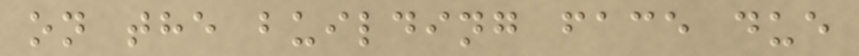on the building face due
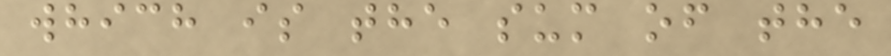which is the sum of the
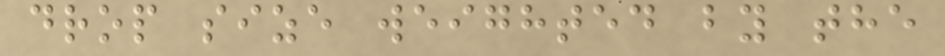drop size weighted by the
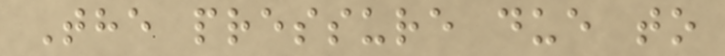The pressure due to
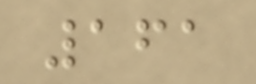161
